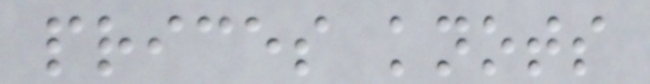prices knots
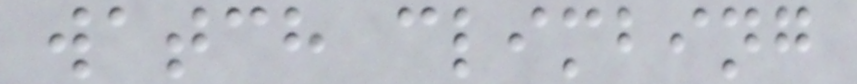watch climbing
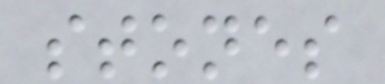stones
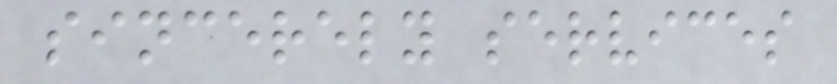sincerely services
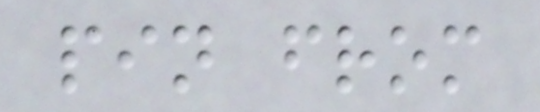pin from
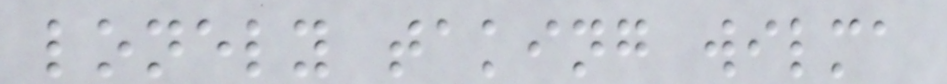lonely taking wilma
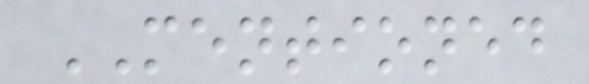MENTIONED
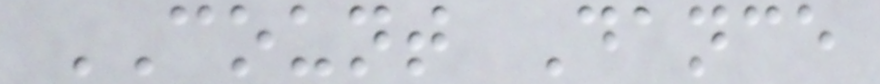COUNT Dance
